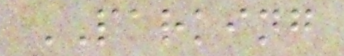PARKING
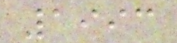1993
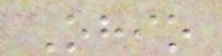Ohio
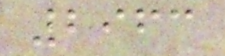2963
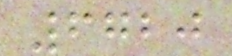6720
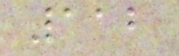112
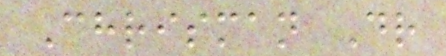Chrisman Dr
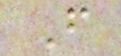F
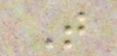T
